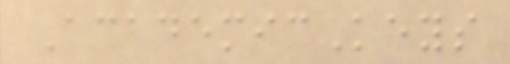AcademicKeys
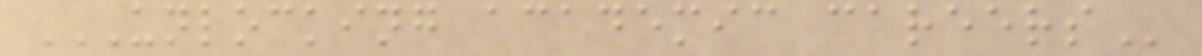UNLOCKING ACADEMIC CAREERS
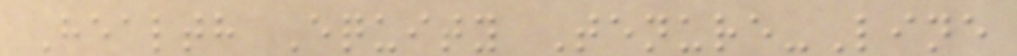Health Equity Tenure-Line
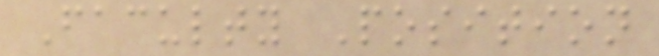Faculty Position
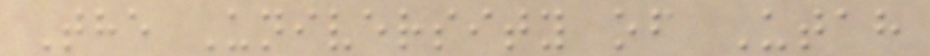The University of Utah
